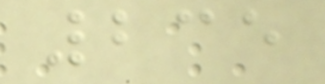235
